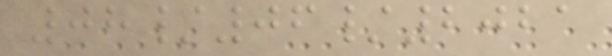08/06/2021
